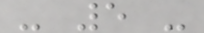- 5 -
